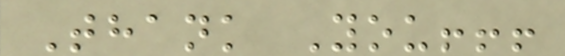Thank You!!!
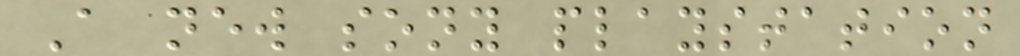A new sony playstation
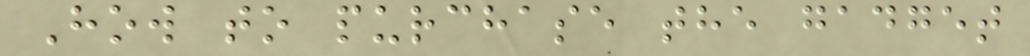How to purchase the gadget
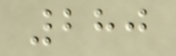280
